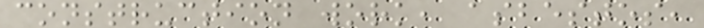construction work, asbestos,
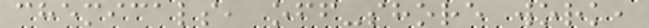chemicals, off-shore work,
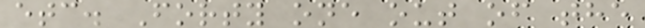etc. Forty one out of the
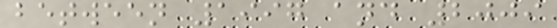between 1997 and 2009
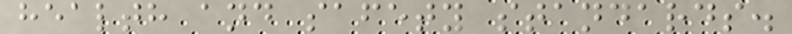health and safety standards.
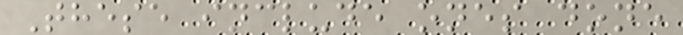These include ones done
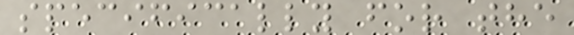specifically for the
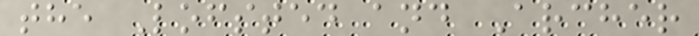the Lofsted and Archer
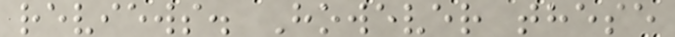reviews. However these
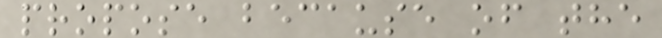propose because of the
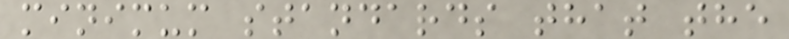minimum standards that the
